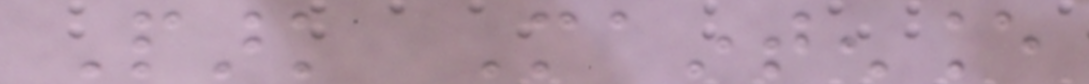Park Maintenance
